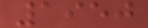1950
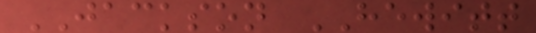JACKSON HEWITT
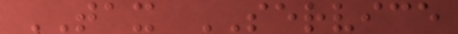TAX SERVICE
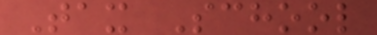Tax School
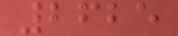2625
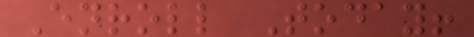Enroll Today!
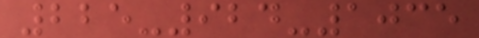225-924-1035
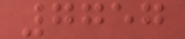7757
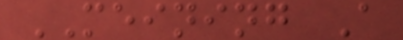MEINING A
